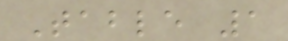Table 1
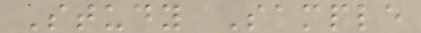Study Sample
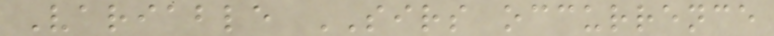Variable SIRS occurrence
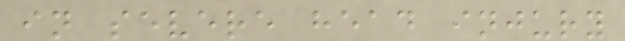in severe head injury
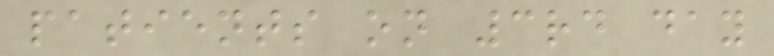patients on 3rd day
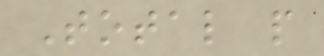Total p
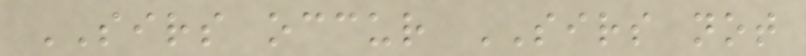SIRS occur SIRS not
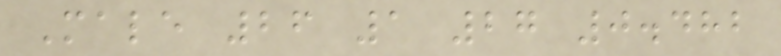Male 26 1 27 0.482
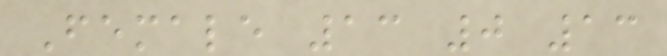Female 13 0 13
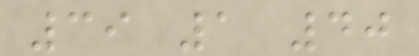39 1 40
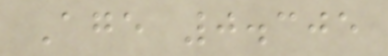Age 0.305
